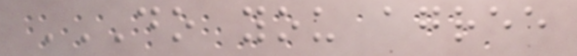DO YOU AGREE
